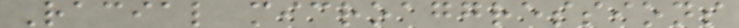Racial microaggressions
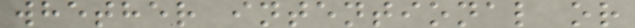whether intentional or
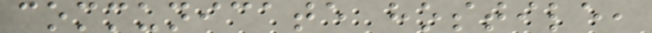communicate hostile,
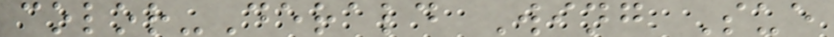color-Derald Wing Sue
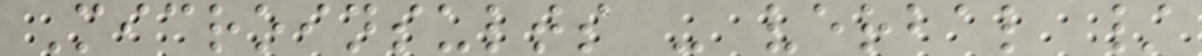Microinsults - verbal /
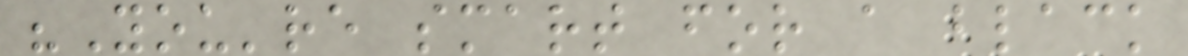"You're smart for a black
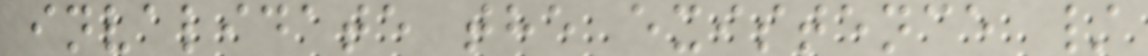invalidate the existence /
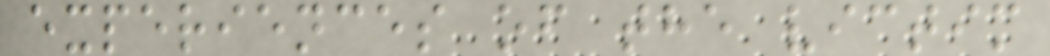experiences of the victim
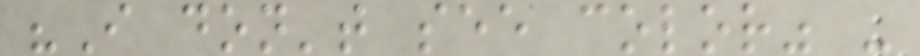"I don't see color" -
